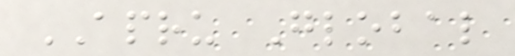APRU Global
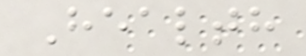Health
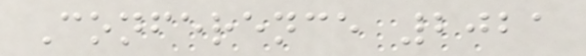Conference 2021
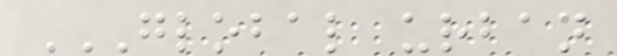GLOBAL URBAN
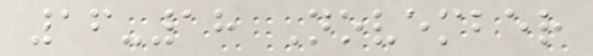16-18 November
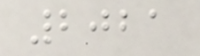2021
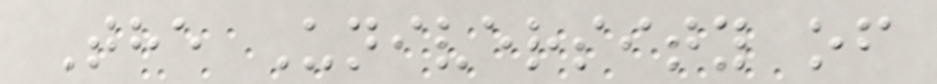The University of
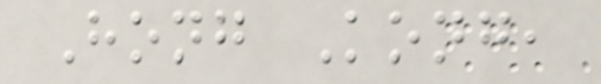Hong Kong,
